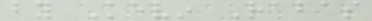by Kevin Rabas
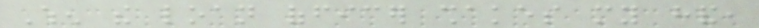When the loan officer shakes my hand,
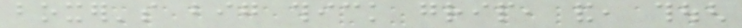boxer's big thick grip, and, though
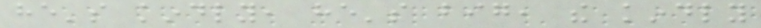he's kindly, he's big, the kindly
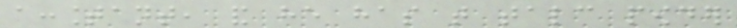accountant, and he has that talc powder
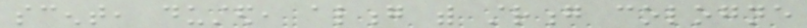scent, dusted, along with strong cologne
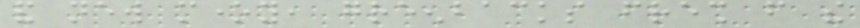and new money, greenbacks fresh from the
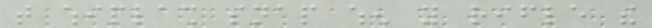that whiplash snap when you rifle the
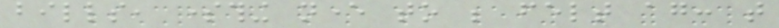bills, something never to be felt again: that
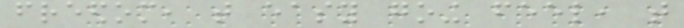freedom, that easy going feel, that
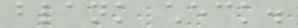blank check.
